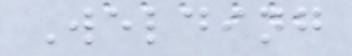Welding
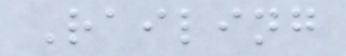Railing
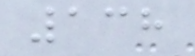138
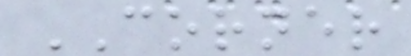CORNER
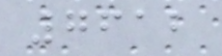7612
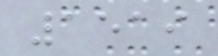1519
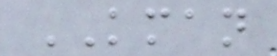KMAN
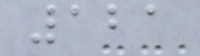121
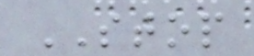STOP
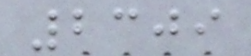2309
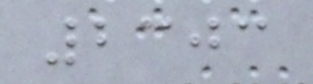2303
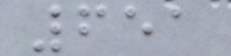651
